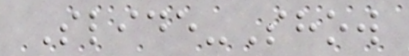Slide-Show
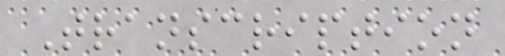Transcription
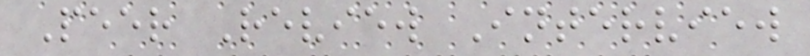Peer Review Interview
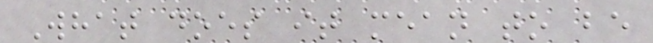What does it mean to be
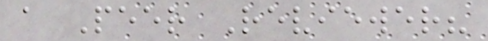a Peer Reviewer?
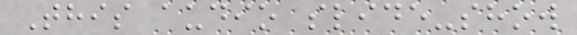This audio slide-show
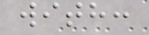with:
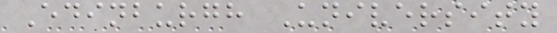Edinburgh University
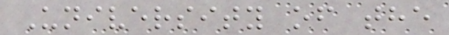University of the
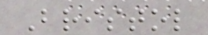Bristol
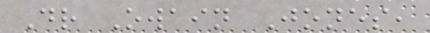Dr Owain Jones,
